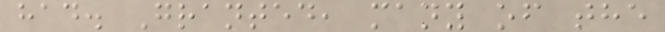had. Granted, many of the
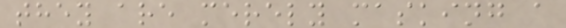they are merely masking a
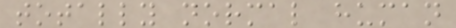totally normal human
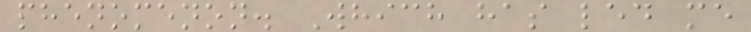phenomenon. Which has led me
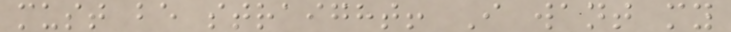must be straight! I want my
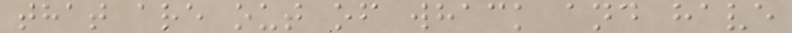that are out of whack and have
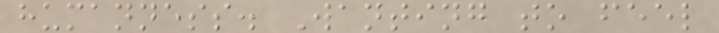humanness. Wanting to feel
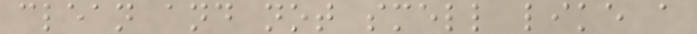clean and not smell like a
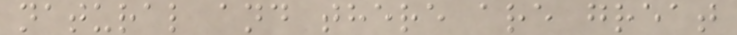natural and there are great
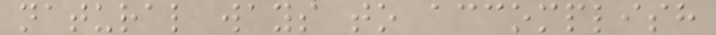natural ways to accomplish
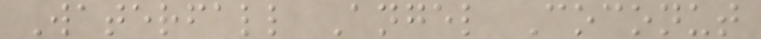Waterfall Angel Coconut
